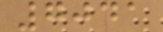7041
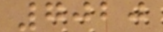7020
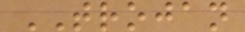TROJAN
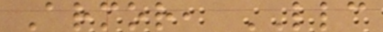Armor, LLC
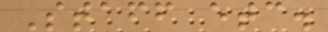Staff etc.
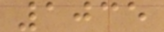1035
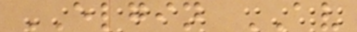ELGIN AV
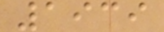1939
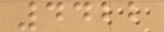4422
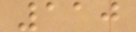110
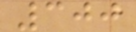300
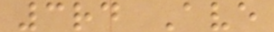3rd Ave
